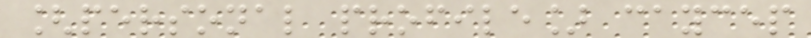[personal profile] caycep
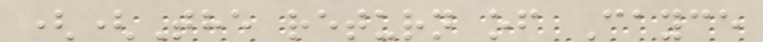((The return of Cayce
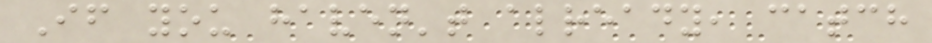If you haven't already, catch
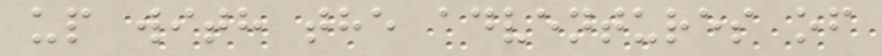up with the adventures of
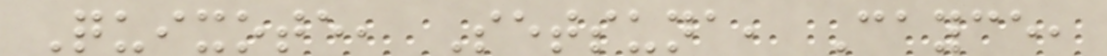Quixote, Setsuna, Cayce,
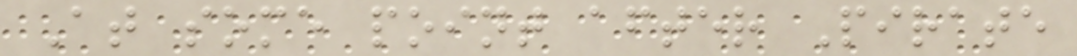At some point after Pirate
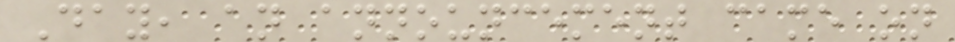Day, an announcement came on
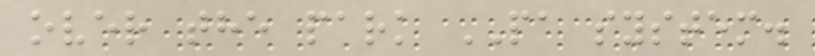over the park PA system.
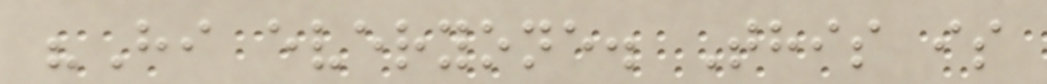"Hi everyone. This is
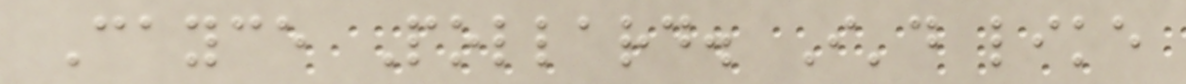Cayce Pollard. I'd like
